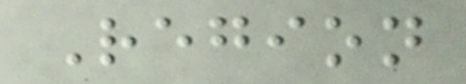Region
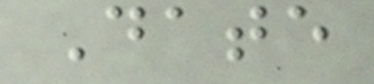Date
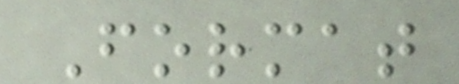Format
